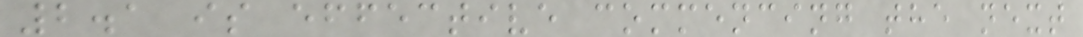2.1 is effective commencing the next
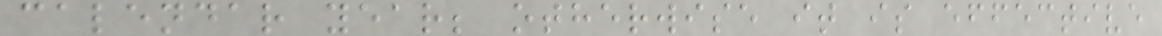calendar year; otherwise it is effective
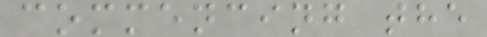commencing the
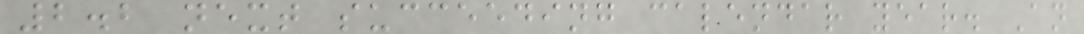2.2 next succeeding calendar year. An
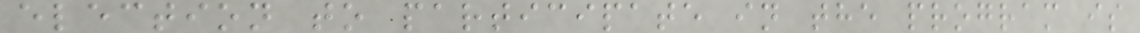election to participate in the program is
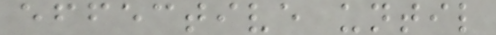effective until
